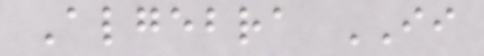Algebra II
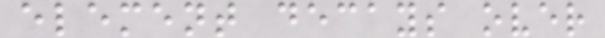element decays over
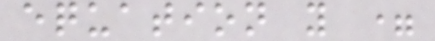equation y =
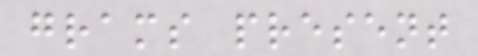grams present
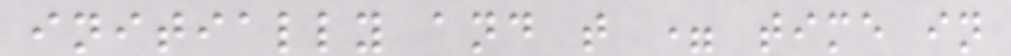initially and t = time in
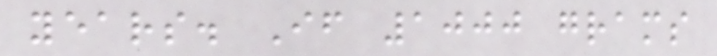years. If 1000 grams
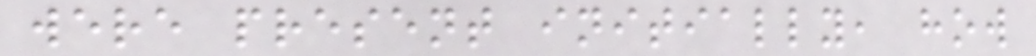were present initially, how
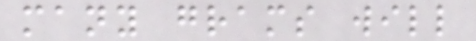many grams will
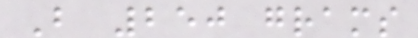B 250 grams
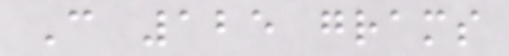C 125 grams
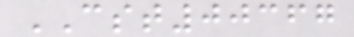CST00367
